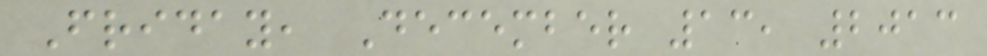Friday, December 13, 2013
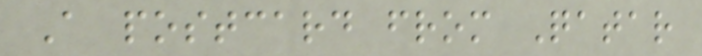A postcard from Qatar
